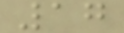17
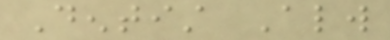Dentist Always
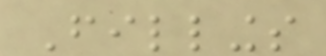Fillings
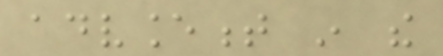advancement in the
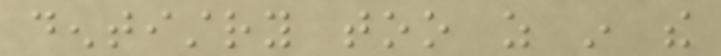dentistry too as in the
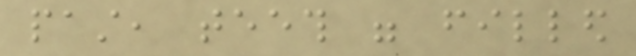past, teeth were filled
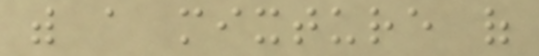with a mixture of
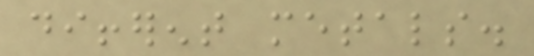different metals.
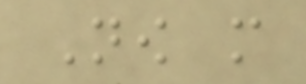Now more
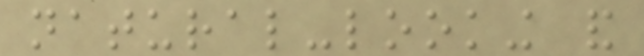natural-looking and
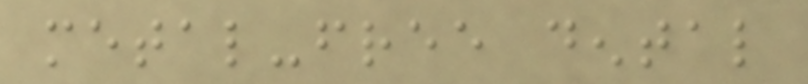metal-free dental
